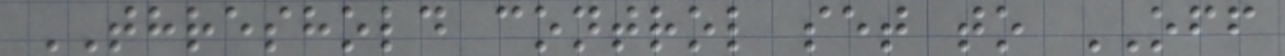THRESHOLD control set to OFF
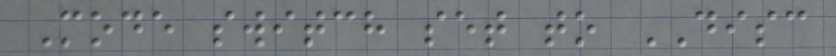Mode switch set to DISC
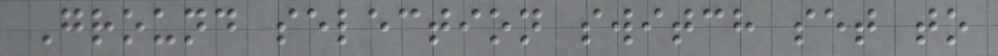Ground selection switch set to
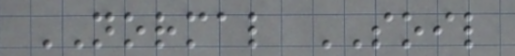NORMAL SOIL
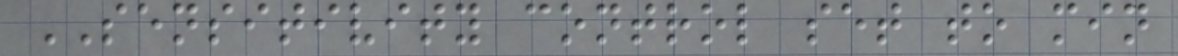SENSITIVITY control set to min
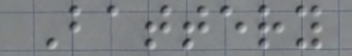Battery
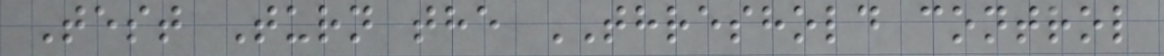Test Turn the THRESHOLD control
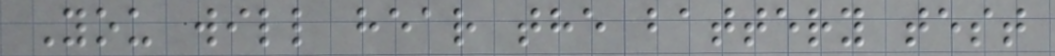You will hear the battery test
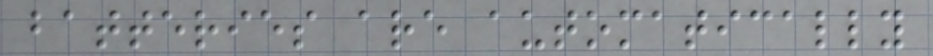batteries are automatically
